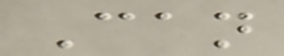Can
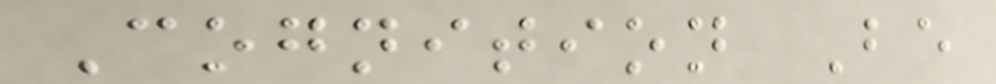Cognition Be
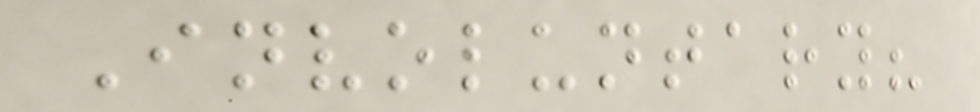Involuntary?
